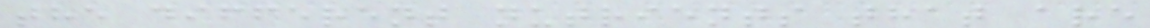the different nutrients that are
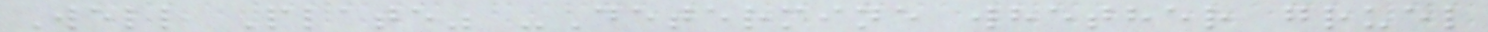Well Plate" -Determine whether gruel
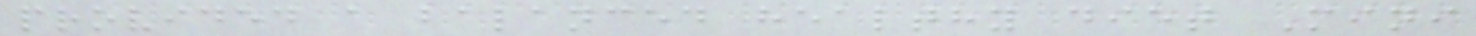provided a balanced healthy diet Mini
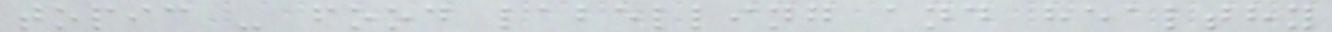topic - food labelling and healthy
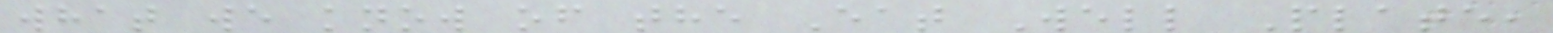what we know of the Eat Well Plate,
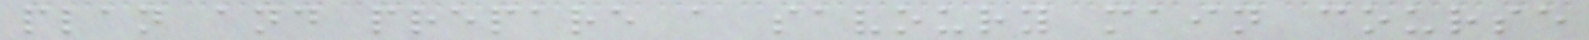plan and prepare a savoury main course
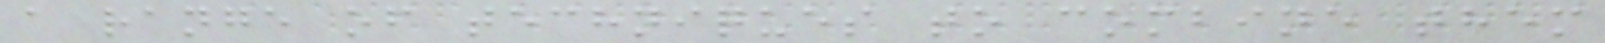a range of techniques to combine them
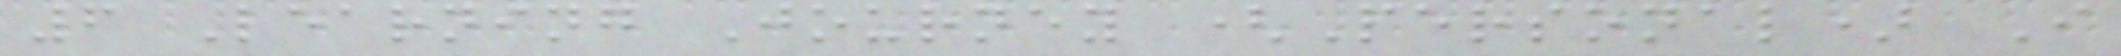6 Learning Journey (Personal) I
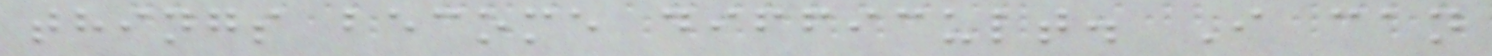things become difficult. I can
